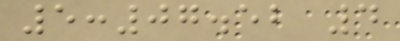5:07.52 4
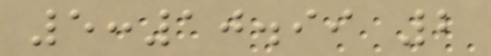5:10.99 2
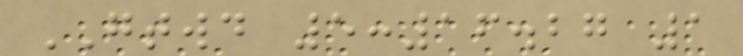GTWD 5:16.27 1
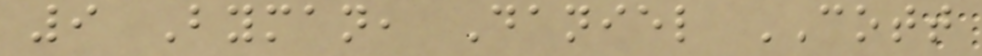9 Byman, Daniel COTT
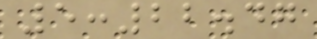5:22.47
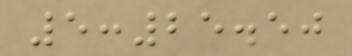5:25.50
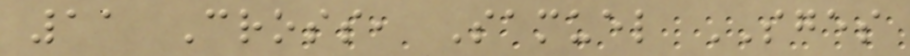11 Cross, Samuel SGES
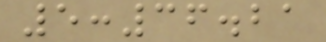5:36.21
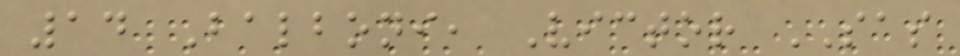14 Balboni, Victor SAS
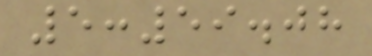5:59.08
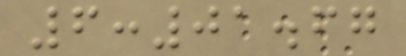6:01.67
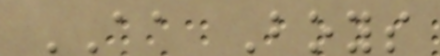AA Boys
